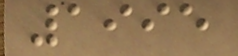1995
